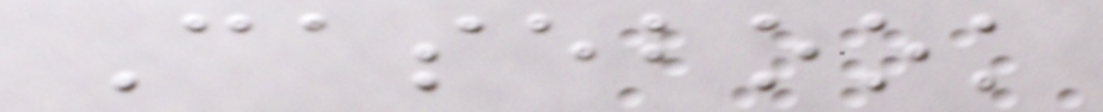Casebook
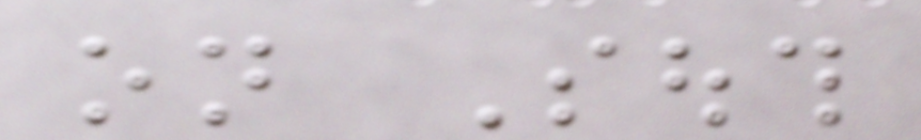on South
